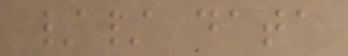// data
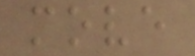move
